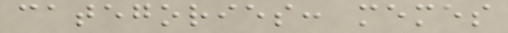categories: memes
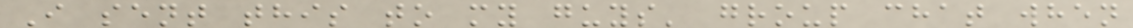I sent this to my guys' group chat when
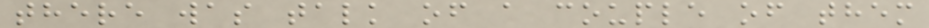there was talk of a couple of them
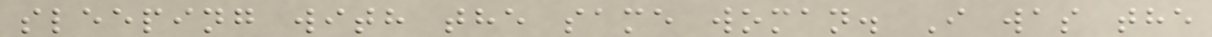sleeping with the same woman. I was the
